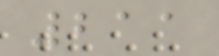211
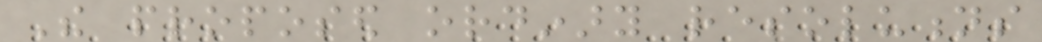The proposed ordinary resolutions
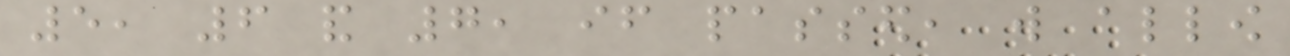5, 6 and 7, if passed, will allow
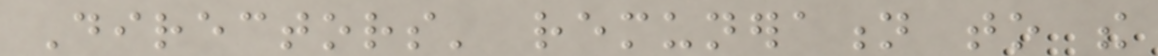Directors' remuneration to the
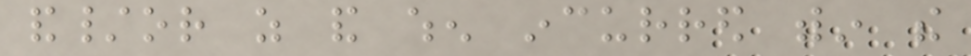and/or as and when incurred within the
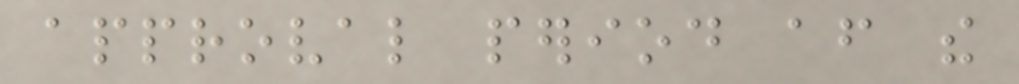approval period after the
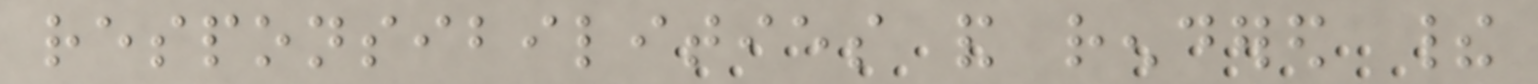responsibilities and rendered their
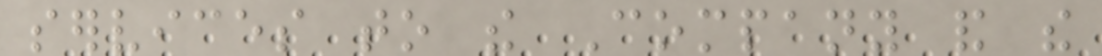services to the Company and the
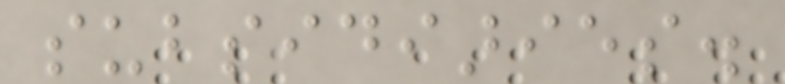subsidiaries.
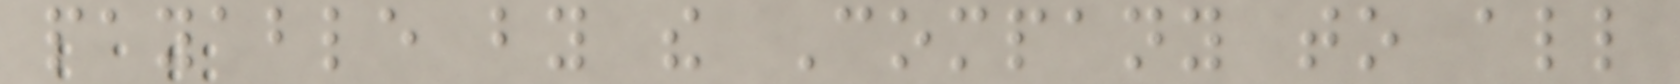payable by the Company to all
